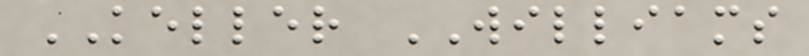KELLER WILLIAMS
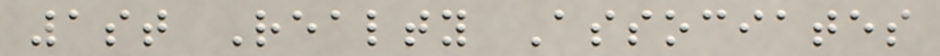1st Realty Associates
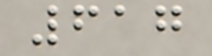617
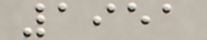1951
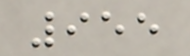955
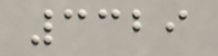3329
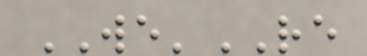WE'RE
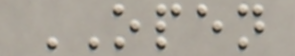OPEN
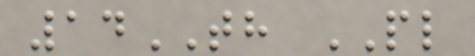14TH PL
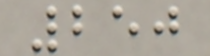250
